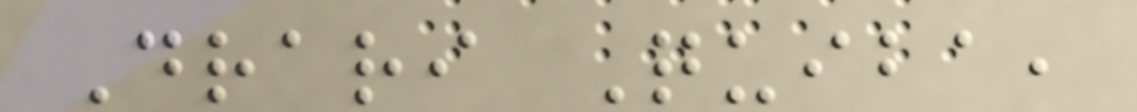Drari Quiba,
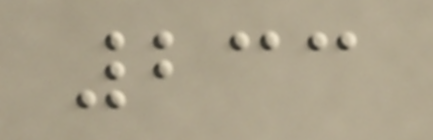233
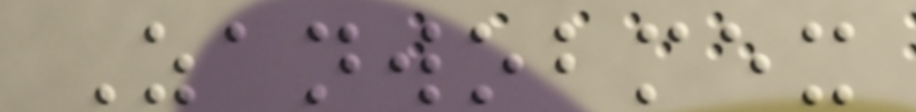Zanwobmex
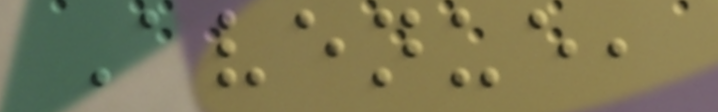Avenue,
